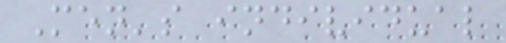Men's individual
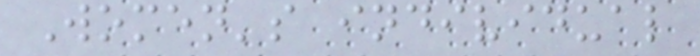Women's individual
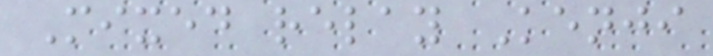Mixed relay Kenji
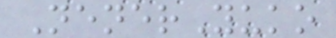NenerYuko
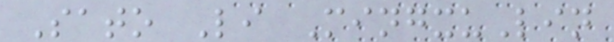Sato Li MingxuLin
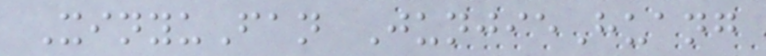XinyuFan JunjieHuang
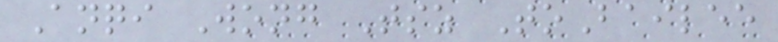Anqi Wong Tsz ToBailee
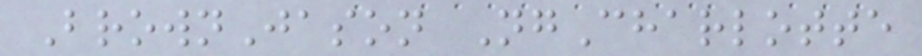BrownJason NgCharlotte
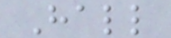Hall
